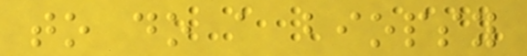to do a biopsy
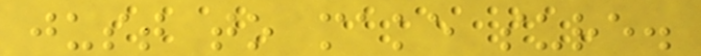just to make sure.
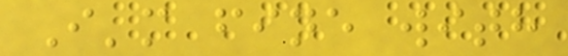I'm fine with
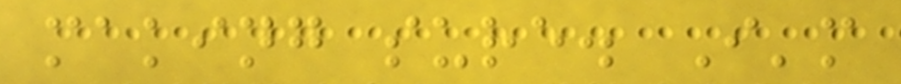making sure. I'm
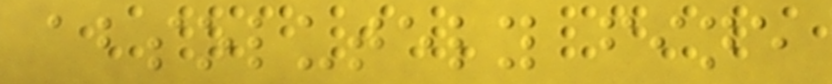absolutely fine
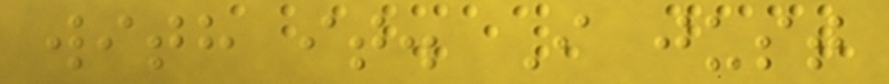with it. I just
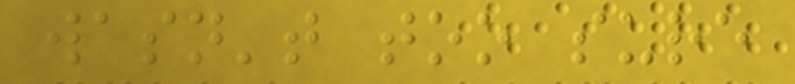wasn't too sure
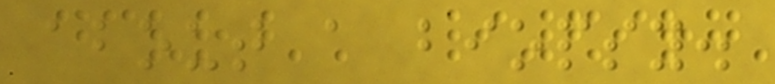about a biopsy.
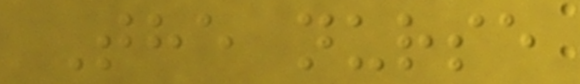The nurse
